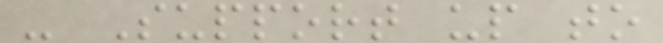- Support up to
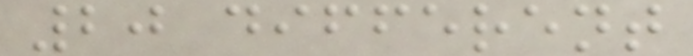20 different
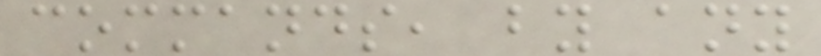commands, by any
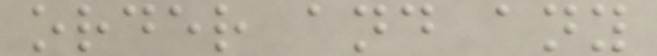order and any
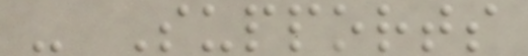- Supports
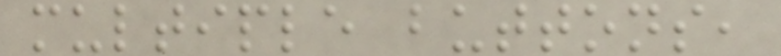multiple buttons,
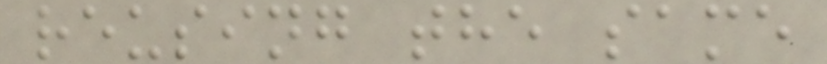reusing the same
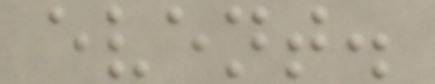event.
